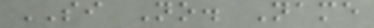SI No. Name
